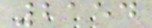2154
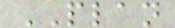PLAN
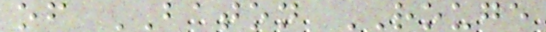of BATON ROUGE
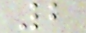2
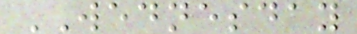WEDNESDAY
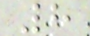8
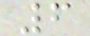6
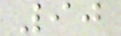90
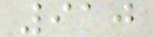910
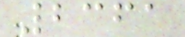2361
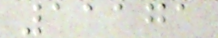11171
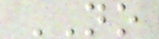NO
